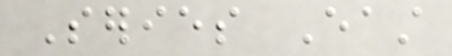Series East
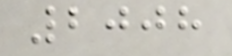2008
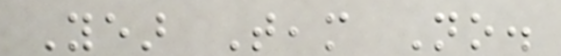Year Team No.
